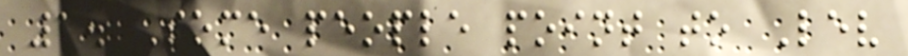1. Some people point to Lev
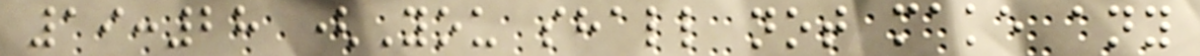19:28 (You shall not make any
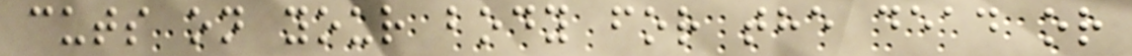cuts on your body for the dead or
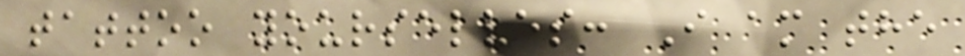tattoo yourselves: I am the
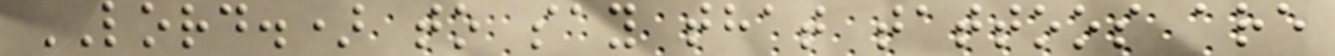LORD.) to say that tattoos are
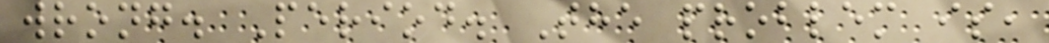wrong. Period. The problem is,
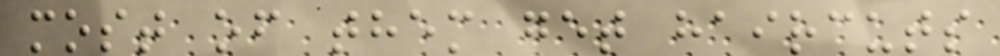most of them get haircuts
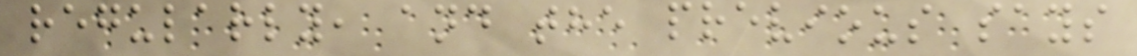regularly, and the previous says
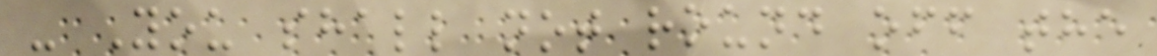- You shall not round off the
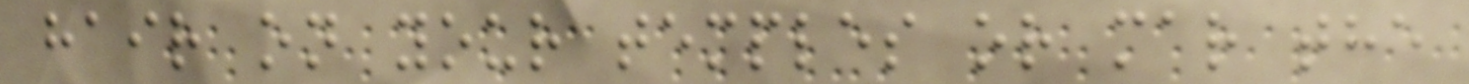hair on your temples or mar the
